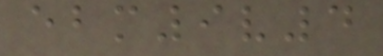ebm9v4
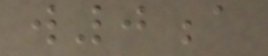w0a
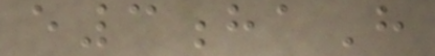e3haH
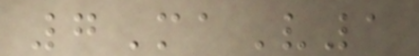7MaV1
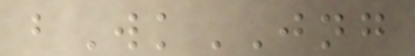bWkJNG
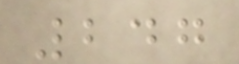247
